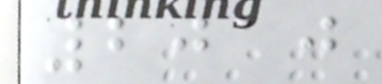2010
